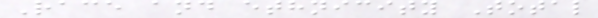Race and ethnicity Total
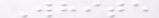White
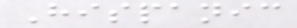Hispanic
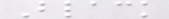Black
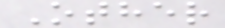Other
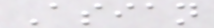Asian
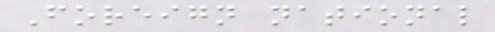Foreign national
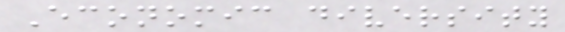Economic diversity
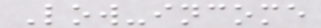Low-income
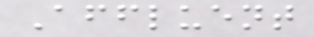Affluent
